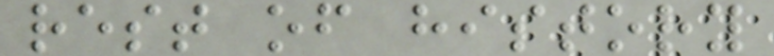rest of history
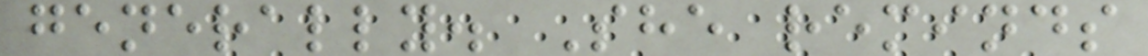generally. She reminds
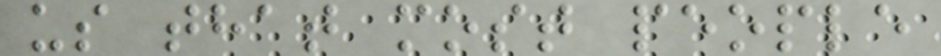us that most people
